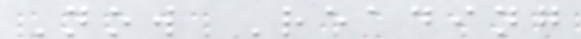Now Reading
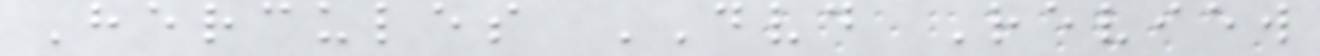Hercules DVD Review
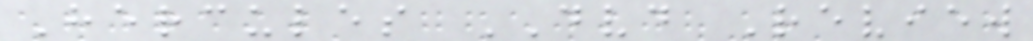Hercules DVD Review
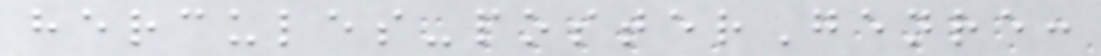hercules-posterGenre:
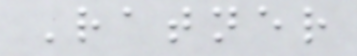Ratner
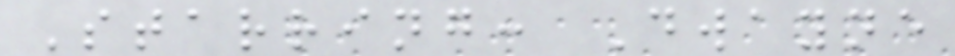Starring: Dwayne
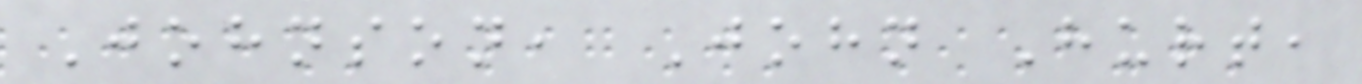Johnson, John Hurt,
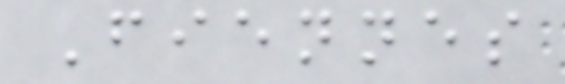Fiennes
